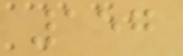157
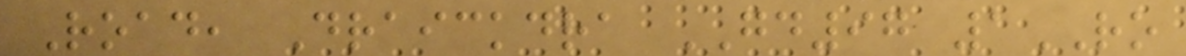Road, Draickdra GD97 1RO
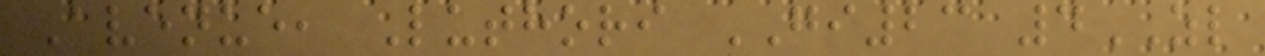Avenue, Luthori GI23 4ZL
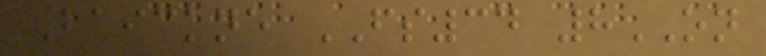Baickne FS34 8ON
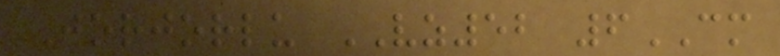Jorjorlu VZ52 6CM
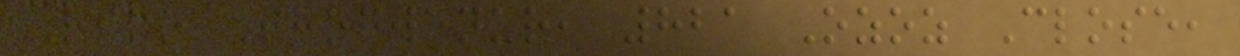Riko Thogwenur, 821 Ozoz Close,
